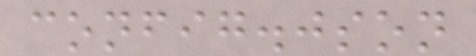config.json
